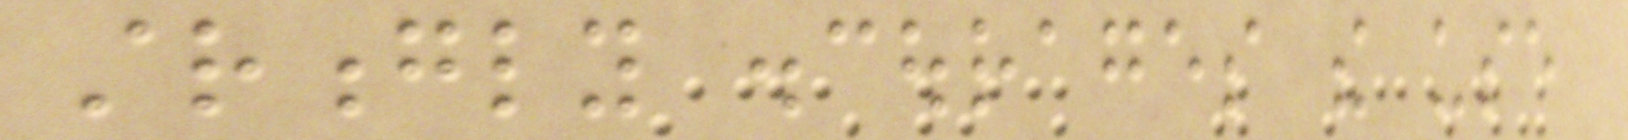strongly discourages the use
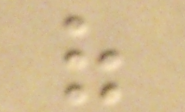of
